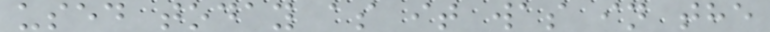used today as it was in the
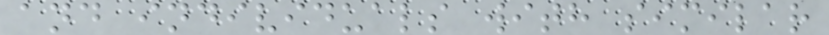and individuals with similar
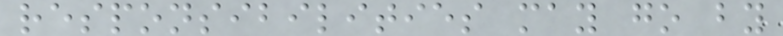responsibilities may go by
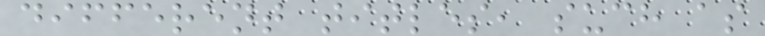different titles, such as
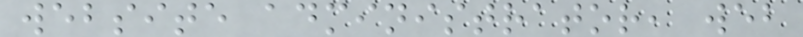website administrator, web
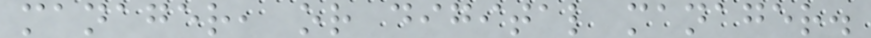manager, or digital manager.
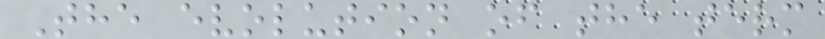The evolution of the term
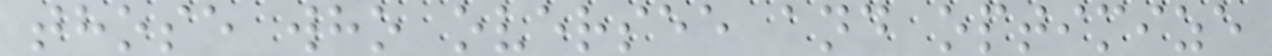those who oversee and optimize
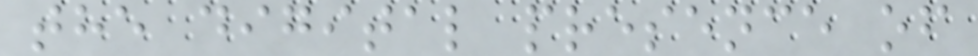the digital presence of
